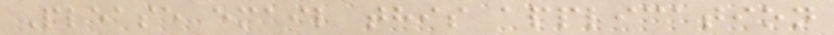Please email this application
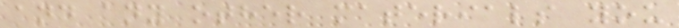and any other materials you
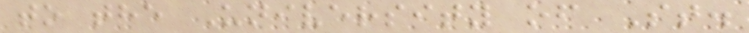to the University of St.
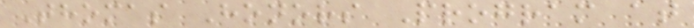Thomas Honors Program at
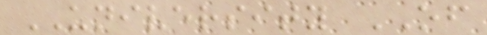UNIVERSITY OF
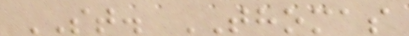ST. THOMAS
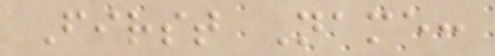First Name:
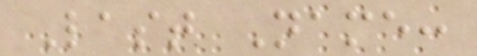Last Name:
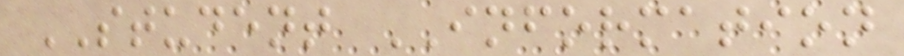STUDENT INFORMATION
